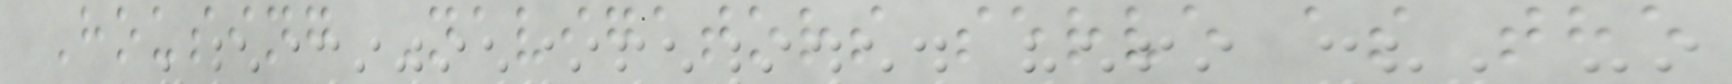Housing Navigators serve as the
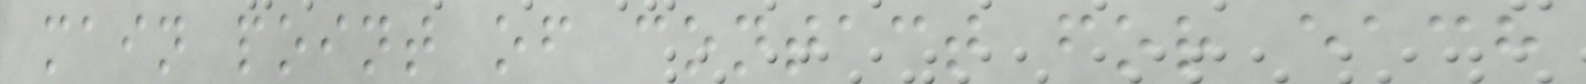main point of contact for each
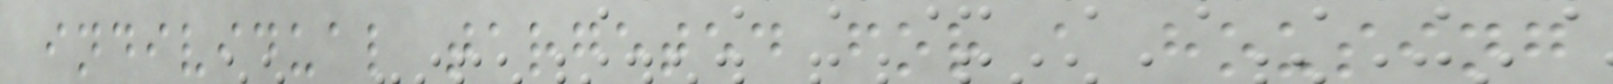individual targeted for a housing
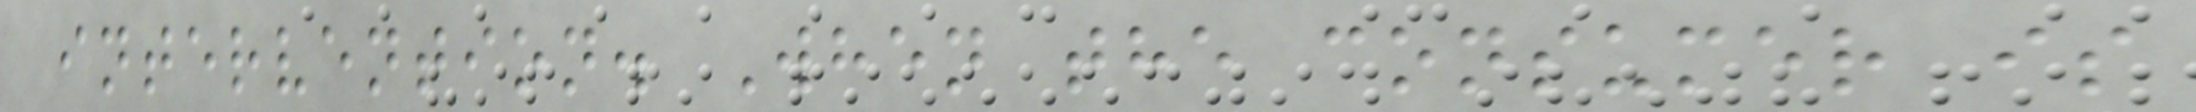intervention. When the consumer is
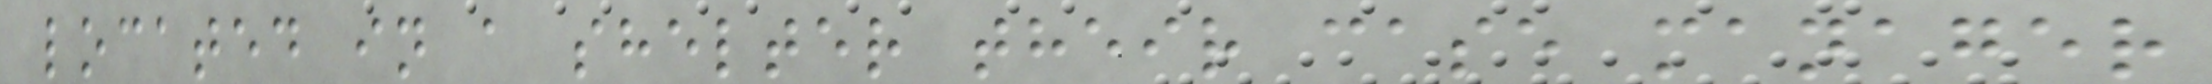located in a shelter their case manager
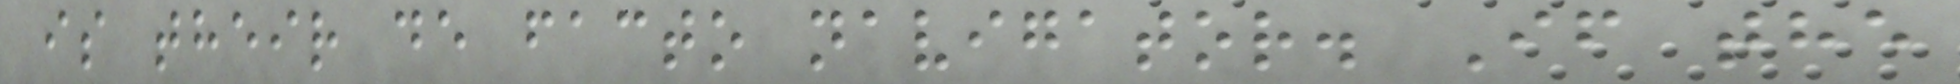is their de facto navigator. If the
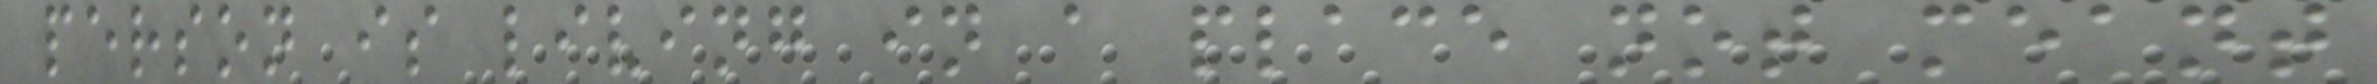person is living in a place not meant
